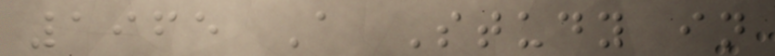1965 A Study in
